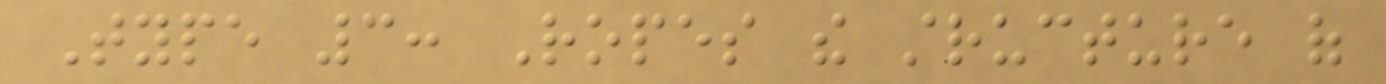Type 3: Ropes the structure of
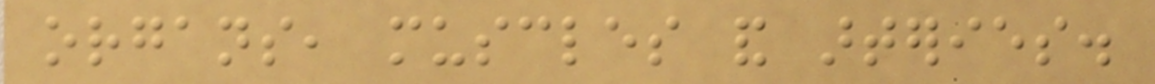organs, muscles and arteries.
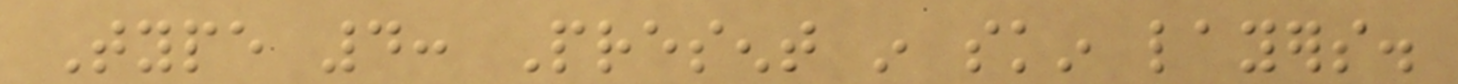Type 4: Present in skin layers.
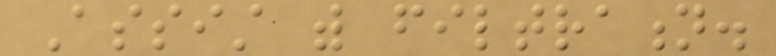Assist with filtration.
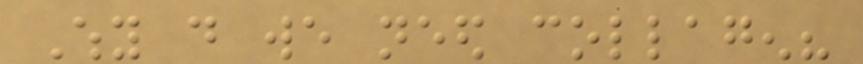Why do we need collagen?
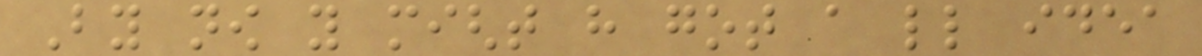By now you might have got a little idea
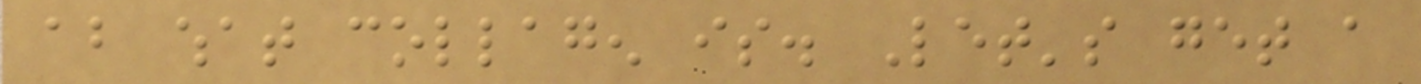about what collagen is. Let's get a
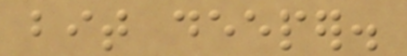bit deeper.
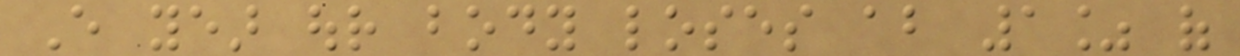Every year our body loses about 1% of
